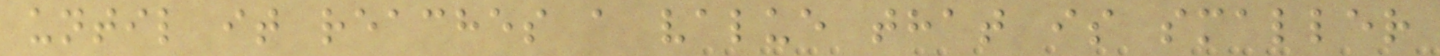until it reaches a value that is smaller
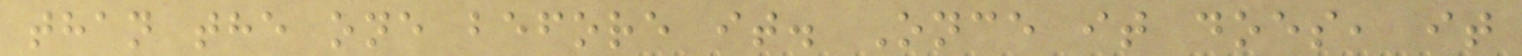than the one before it. Once it does, it
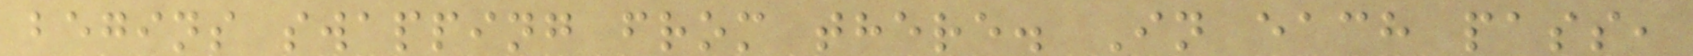begins swapping from there. In each pass,
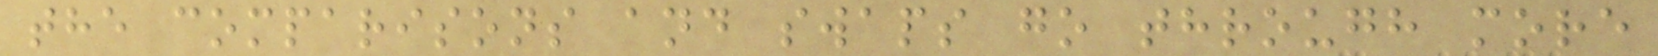the comparisons and swaps go through more
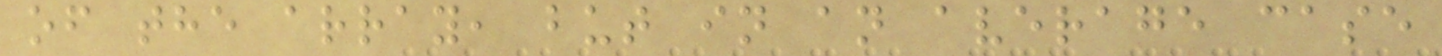of the array, but in an average case
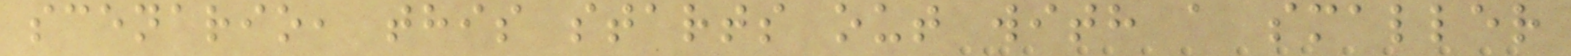scenario, this starts out with a smaller
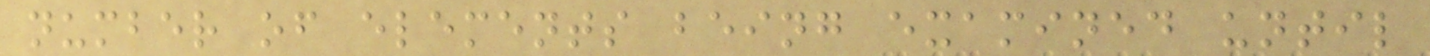number of elements being examined until
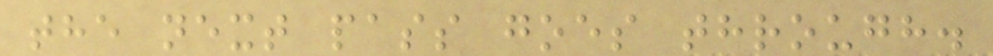the next pass goes through.
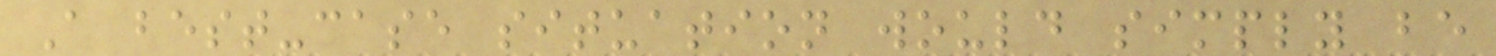A best-case situation would simply be
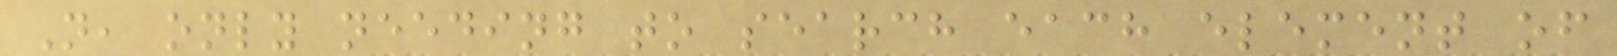N, only needing to search each element of
